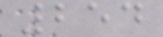254
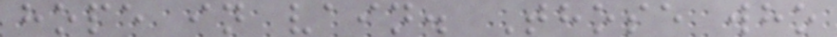hope in vain. Those who
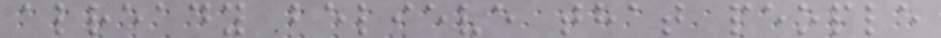already believe that people
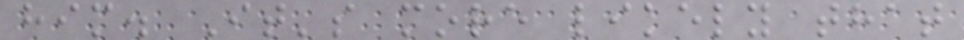him. It's more likely that
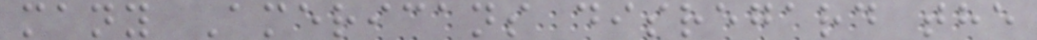many Americans disregard the
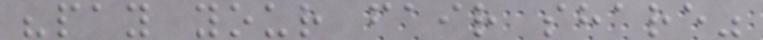"pay your fair share"
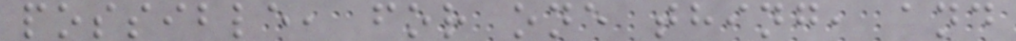possible, for one thing, and
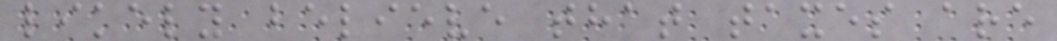likely believe that taxes are
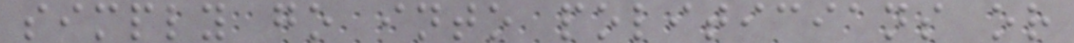simply go into politicians or
